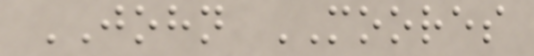JOHN MOORES
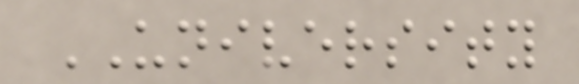UNIVERSITY
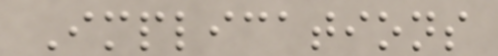Implications
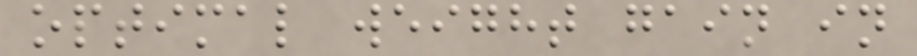optimal weight gain in
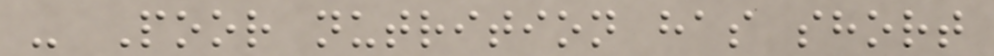- Poor nutrition has short
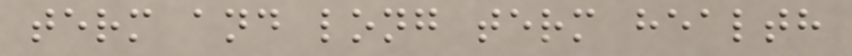term and long term health
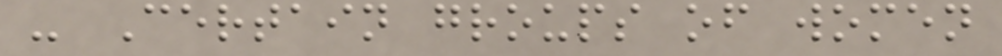- Certain groups of women
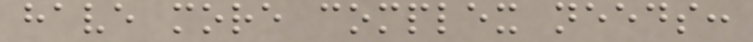have more complex needs:
